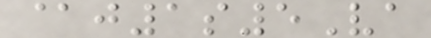@j1s5Va
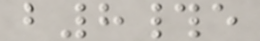b8#e
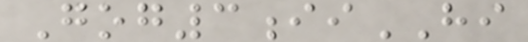Gog3iiHI
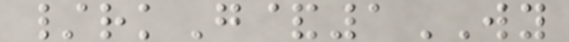/rkG&1WY
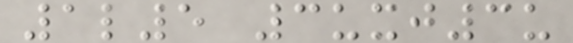1l5 3uxj3u
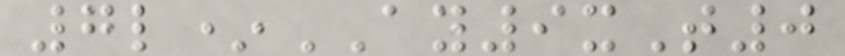7l*AY9xT0
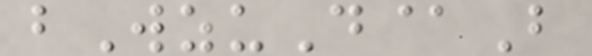bWzuD@B
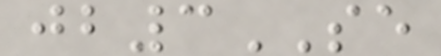jb3SE
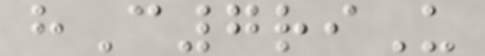hC7riU
